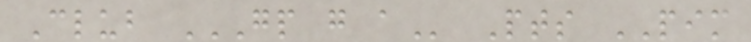Club GP G A Pts PIM
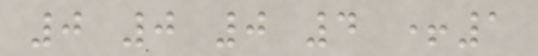0 0 0 4 +1
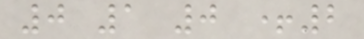0 1 0 +2
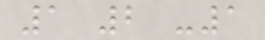1 2 -1
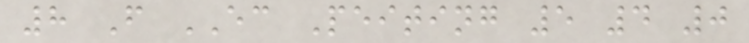8 F EC Peiting 5 4 0
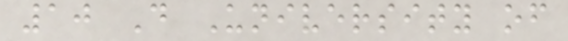10 D University of
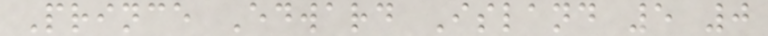Prince Edward Island 5 0
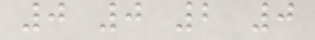0 0 2 0
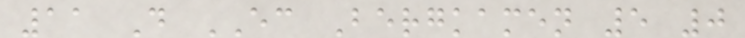11 D EC Bergkamen 5 0
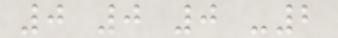0 0 0 -2
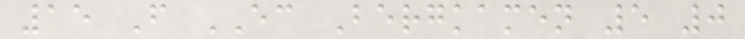15 F EC Bergkamen 5 0
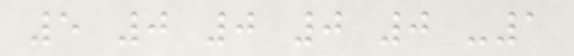5 0 0 0 0 -1
